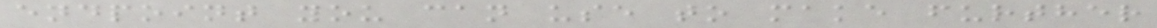endpoint you can use to make further
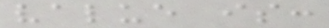value is:
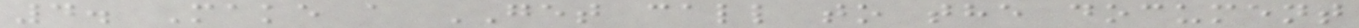4. Make a GET call to the document
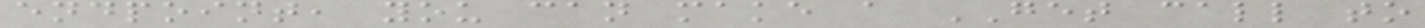endpoint, you can make a GET call to
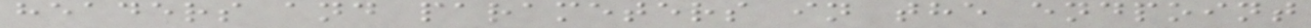headers and parameters in the endpoint
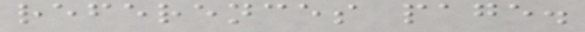references page.
